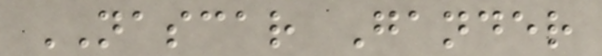NASCAR Gander
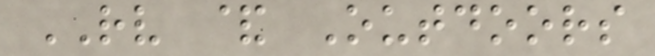RV & Outdoors
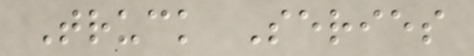Truck Series
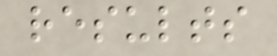results
